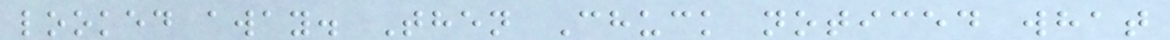looked away. Then Chuck noticed what
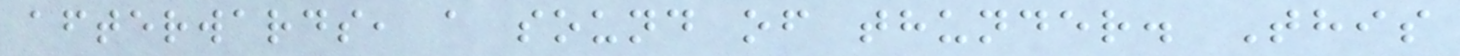afterwards, a sound of thunder. This
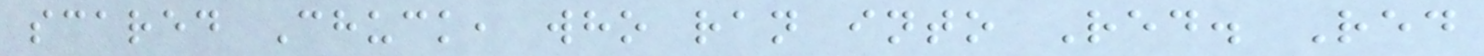scared Chuck, who ran into Red. Red
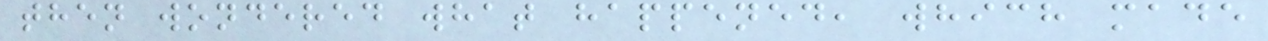then wondered what happened, which made
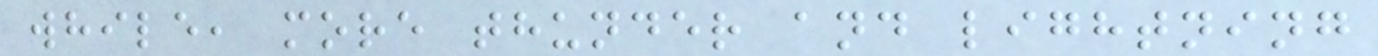while, more thunder and lightning
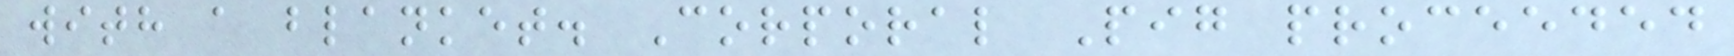with a blanket. Corporal Pig proceeded
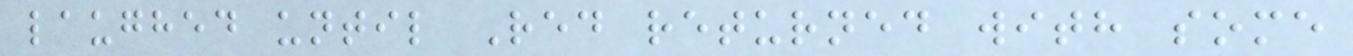laughed until Red returned with some
